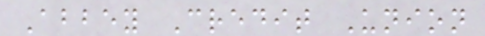Abbey Credit Union
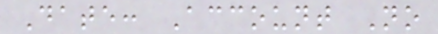Date: Account No
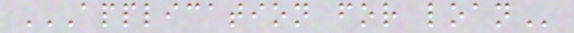APPLICATION FOR LOAN
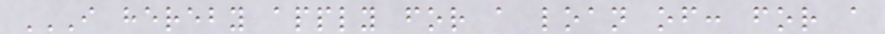I HEREBY APPLY FOR A LOAN OF: FOR A
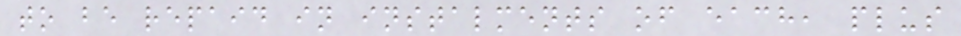to be repaid in instalments of each, plus
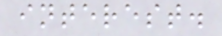interest.
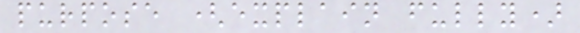purpose (explain fully)
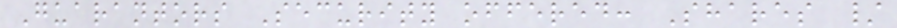Guarantors Security offered: Shares /
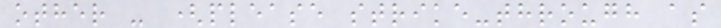other - (please strike-through as
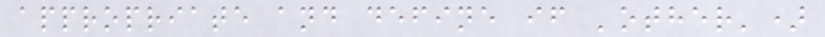appropriate and define if 'other')
